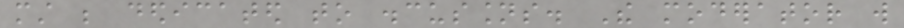must be dedicated to discussions. The moderator will
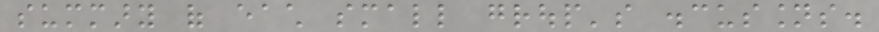summary of each small group's discussions.
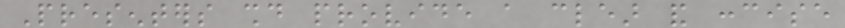Presenters should provide a clear and concise
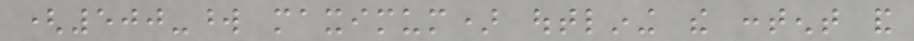(500-word maximum) outlining the content and
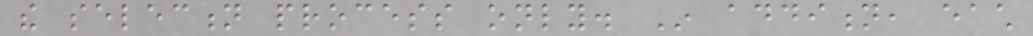the selection process only. In addition, each
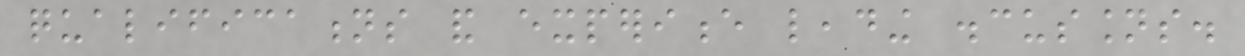qualifications and experience leading discussions.
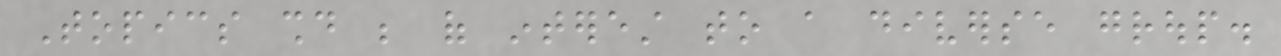Topics should be of interest to a diverse group.
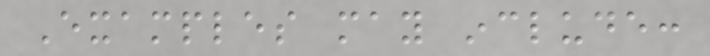Examples may include:
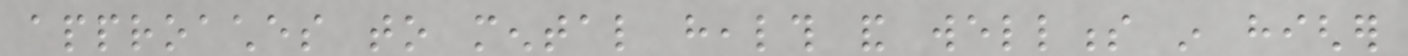approaches to mental health and wellness in higher
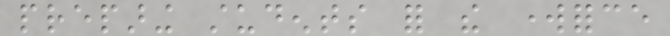preparing students for the workforce
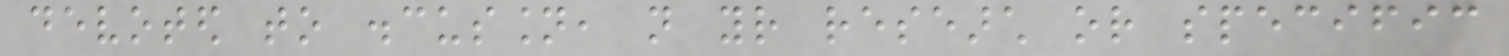devoted to discussion, not your research or specific
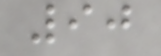90
